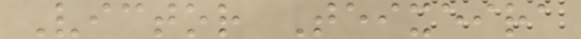Victor Teixeira
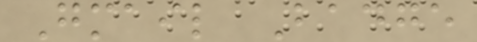Gmail Badge
